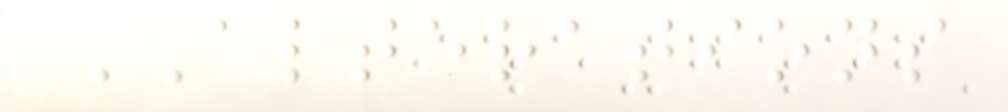ALTERATIONS
